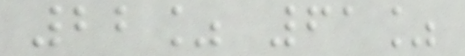22% 61%
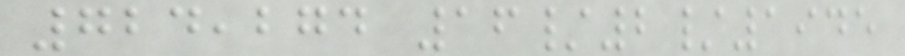724,274 16/2/1945
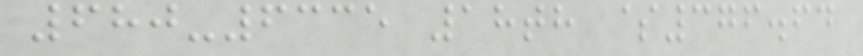680-6335 18th $376.64
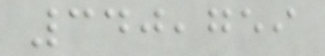340,759
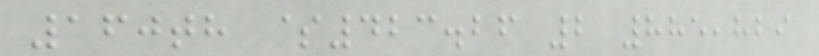160th $423.26 2 885,829
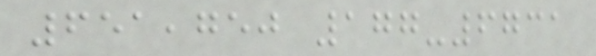651,750 177-6731
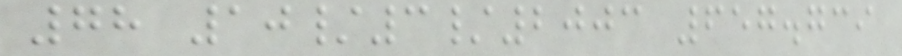78 10/3/2003 657.739
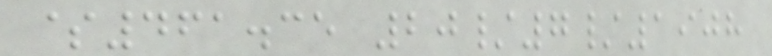$461.35 20/7/1908
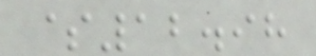$12.98
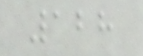128
